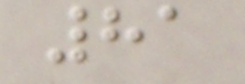81
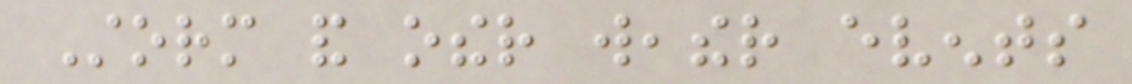Storm and other weather events
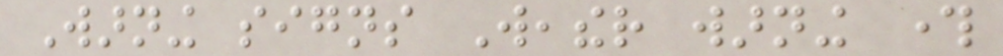Warning signs Weather warning through
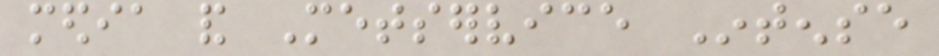media and Metservice Intense
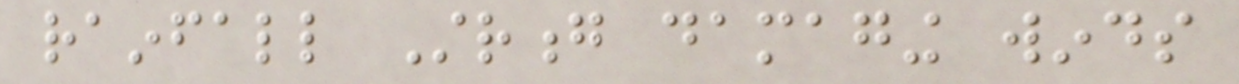rainfall Strong damaging winds
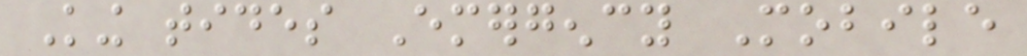King tides Emergency Mobile
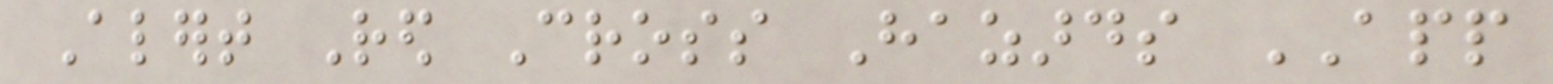Alert Red Cross Hazards APP
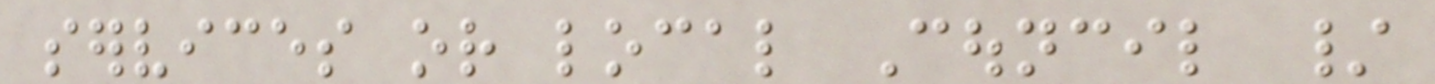services or local Council /
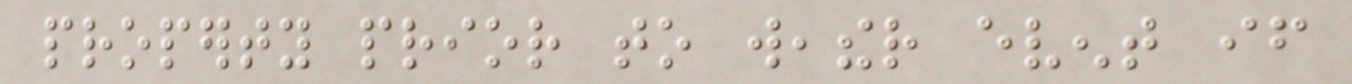property prior to weather event if
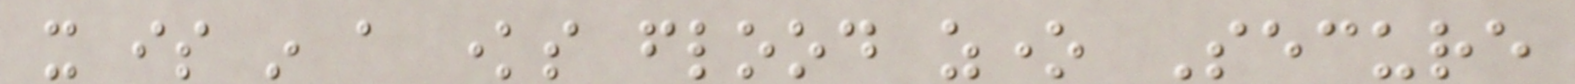it is in a knows flood zone Secure
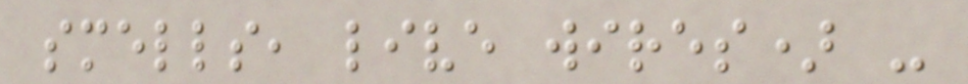smells, live wires) -
